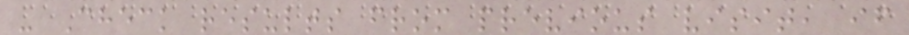- Check results from previous visit, if
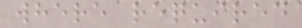where required
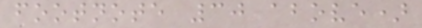footnote 30 above)
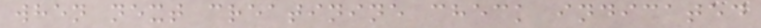when next creatinine check indicated
